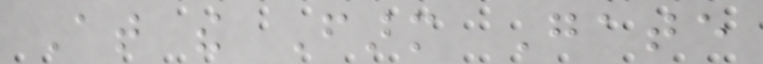At the Farm Gate
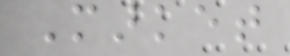Market
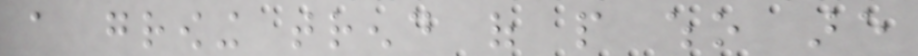a growing trend of people who are
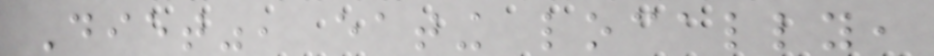Diet", eating locally,
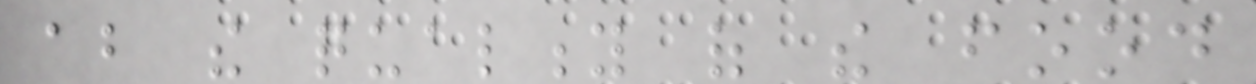about the quality of the food
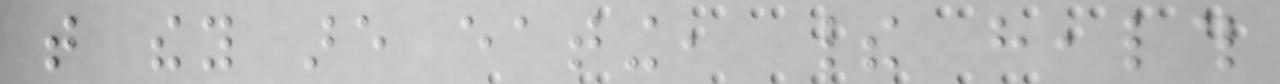that they are eating, their health
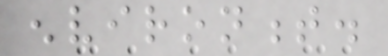environment.
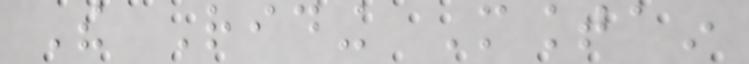The Riding Mountain
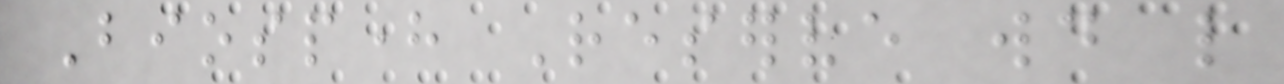Biosphere Reserve would like
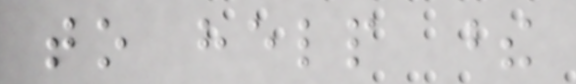to help these
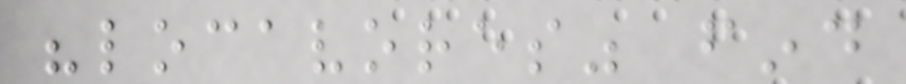"locavores" find
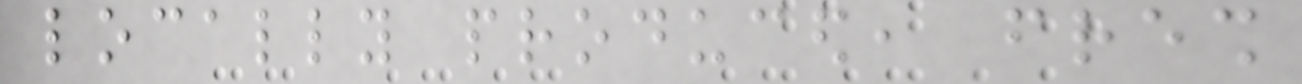locally produced, fresh
